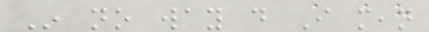In no way do I mean
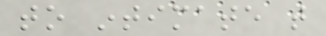to intimate that
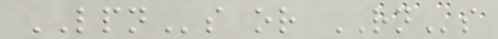LPNs or RNs
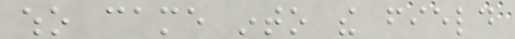who came into the field
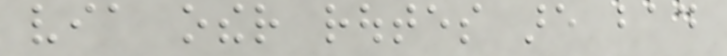via other routes are bad
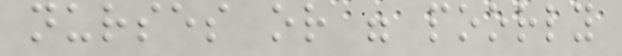nurses or were poorly
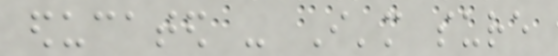educated - I'm sure
